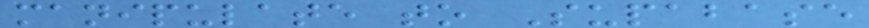manipulate to Supabase
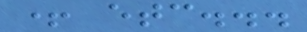+ etc...
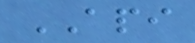API
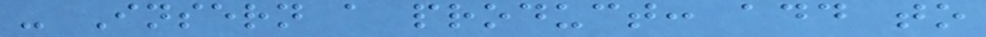- Insern a product: add to
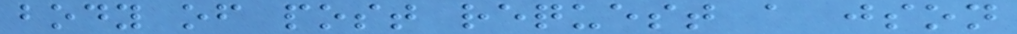body of post request a json
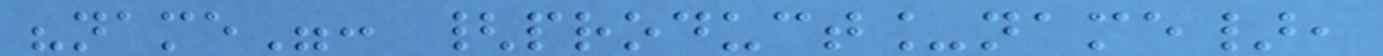"name": {product_name},
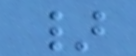}
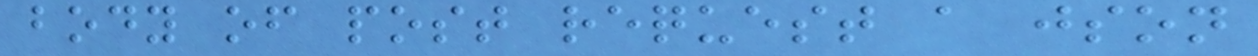body of post request a json
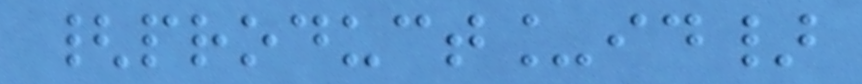{product_id}
